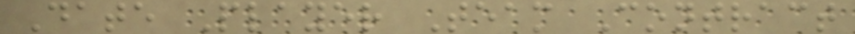Date Player Team Contract
